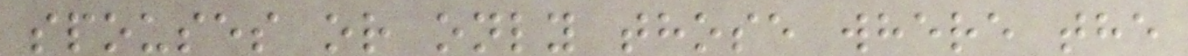spouses or only those where the
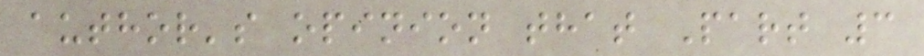author's opinion that Part 3
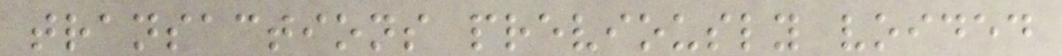transactions previously voided
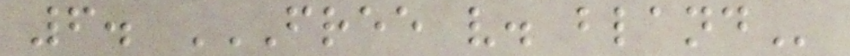6. FREE V. BLAND
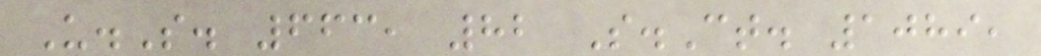U.S. 663, 82 S.Ct. 1089,
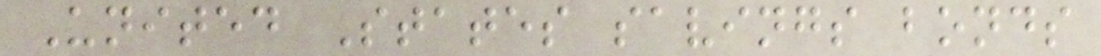United States savings bonds
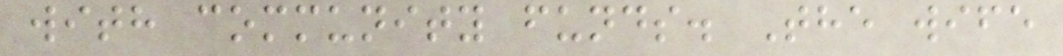with community funds. The wife
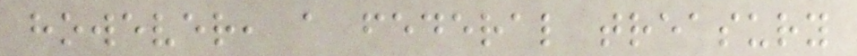however, a federal treasury
